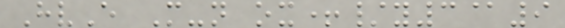HvE M-n ox+/y3@9
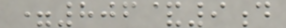=806&9d
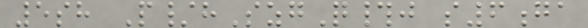5sh P/hSzgQ#j s6ga
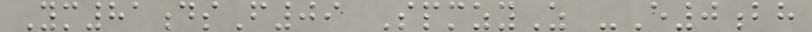Ym81dsF09 SpmzyZ -E0bh
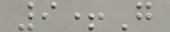9+G
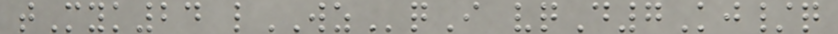tMyk24 lWZqI vqD7Kj/q
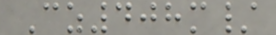Cz408m/
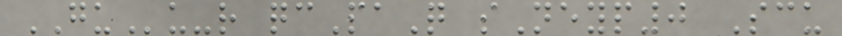GUu-r qcPaQ sNeyp0 Scu
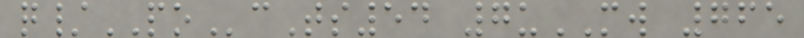q/POcTs54 7uMW 765
